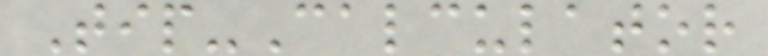Tip-Calculator
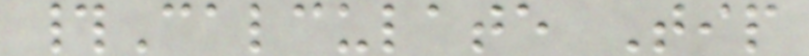#Calculate Tip
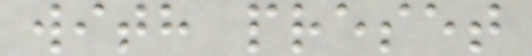with preset
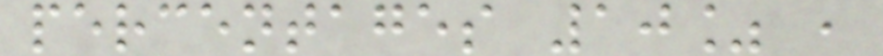percentages 10% ,
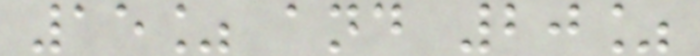15% and 20%
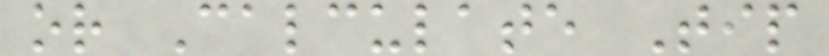or Calculate Tip
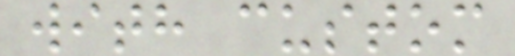with custom
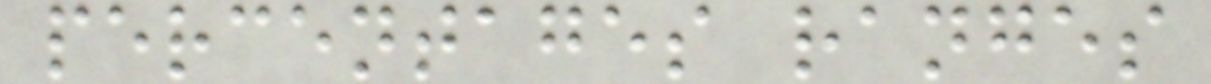percentages ranges
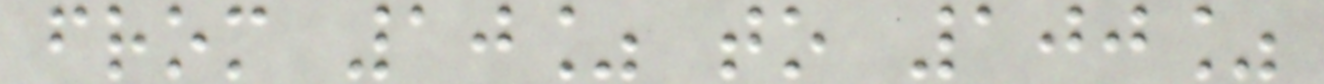from 10% to 100%
